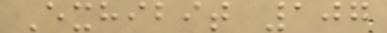Exhibit 107
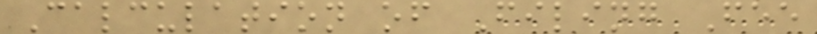Calculation of Filing Fee
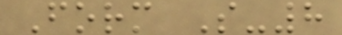Form S-8
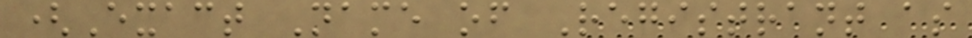(Exact Name of Registrant as
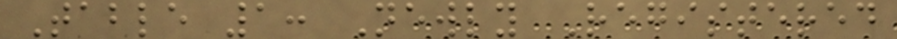Table 1: Newly Registered
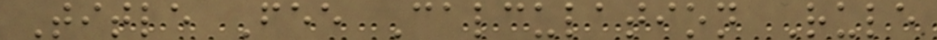Title Fee Calculation Rule
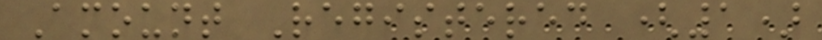Amount Registered (1)
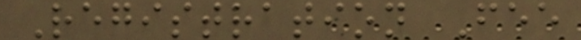Registration Fee
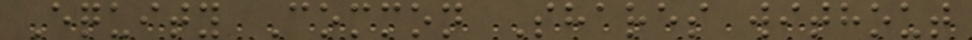Equity Common Shares without
